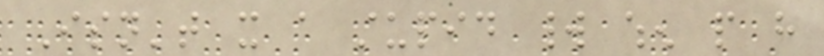Isn't it a stupid world when people have
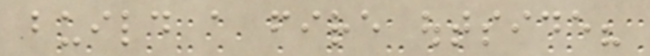build a fire outside?
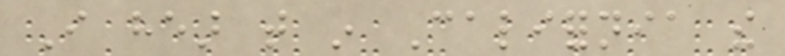I hear that in California the
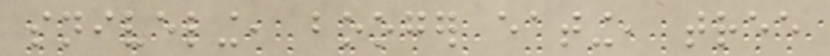sniveling, booger eating, tree
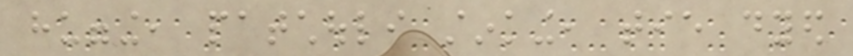hugging, patchouli stinking, tie dyed
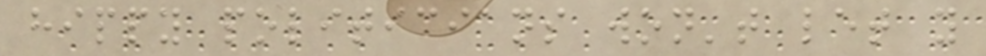hippy politicians won't let you
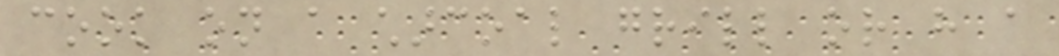cook on a charcoal grill or have a
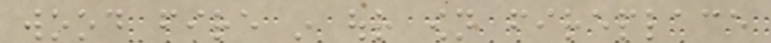wood fire in our own fireplace
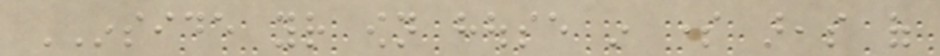INSIDE your own house in some areas of
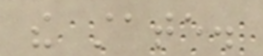the state.
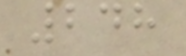248
